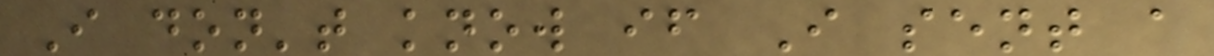I don't know if I sent a
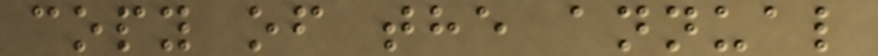copy of the annual
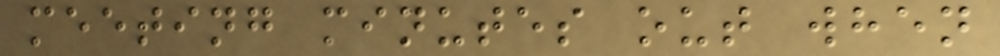meeting minutes out when
